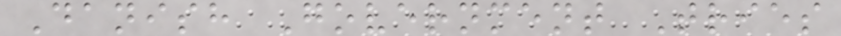Danish Government Tries
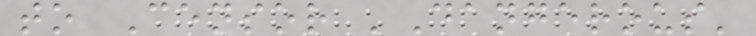to Censor 'Dangerous'
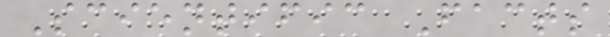Scientific Facts
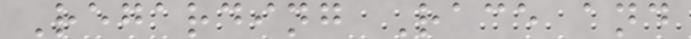Regarding Race and
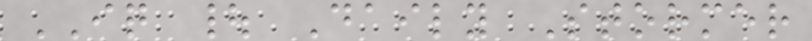IQ | Daily Stormer
